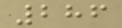286
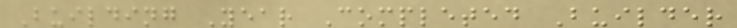Building Year Completed Builder
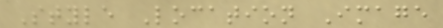Style Location Image
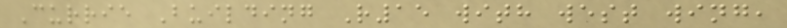Currie Building R15 with west wing,
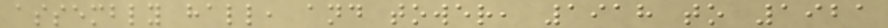assembly hall, and tower, 1918 to 1921
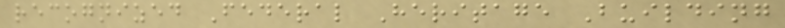recognized Federal Heritage Building
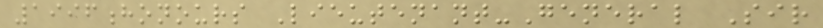1996honours Lieutenant-General Sir
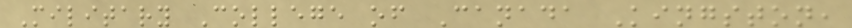Military College of Canada Kingston,
